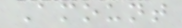Amount
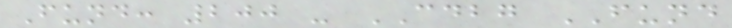Fund: 200 - CDBG FUND
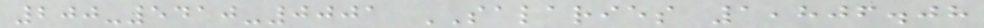200-5410-0001 SALARIES 1,806.08
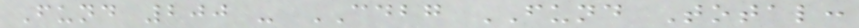Fund 200 - CDBG FUND Total:
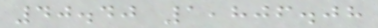40.40 1,806.08
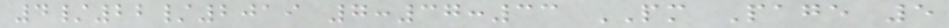4/22/2019 7:37:33 PM Page 5
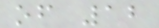of 12
